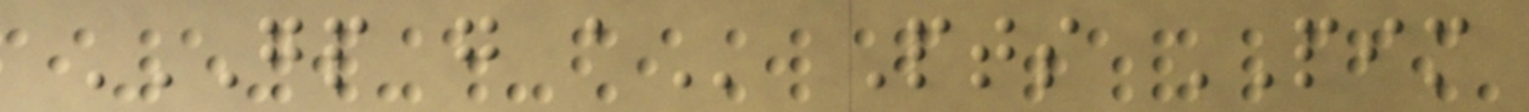GP G A Pts PIM
